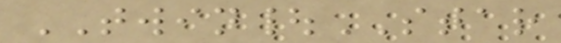TWIN|STAR
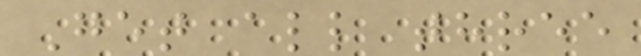Get all three
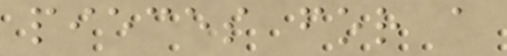pieces for a
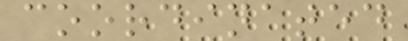coordinated
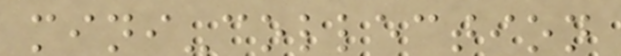mini-collection
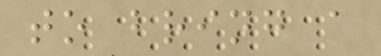to bring a
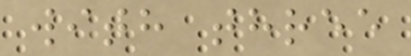with three
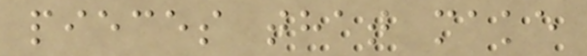pieces that make
